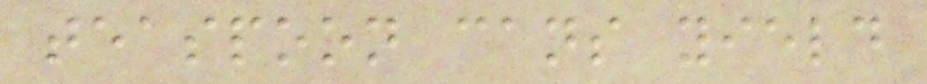teaspoon cans yield
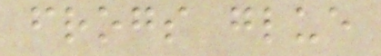frogs glue
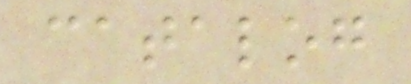catalog
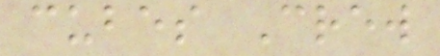cubes Crew
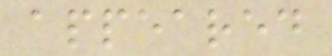appeared
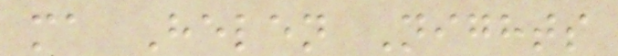ma Helen Nights
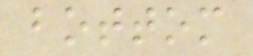bottom
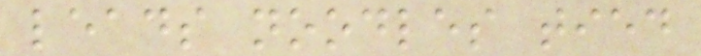leads noodles tied
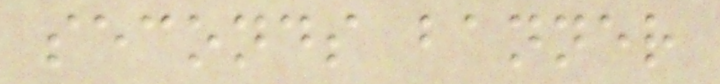seconds banner
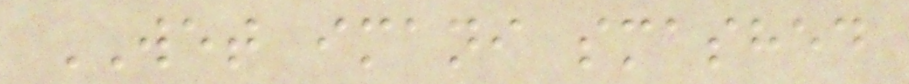WET imani smashed
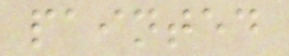painted
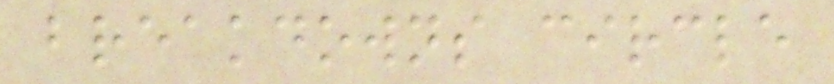breakdowns circle
